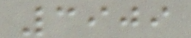3909
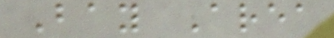Bay Area
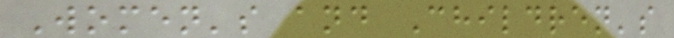Women's and Children's
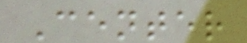Center
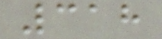318
